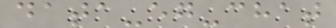data-eg-chat
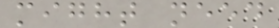might need
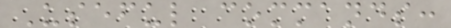Useful commands:
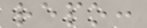repo:
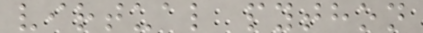virtual python
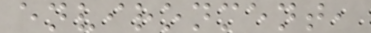environment,
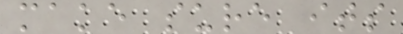make sure its
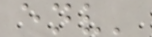env'
